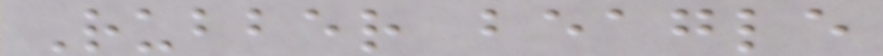Rubber beagle
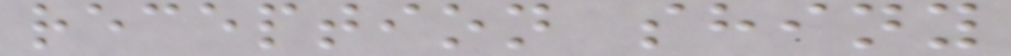reception shiny
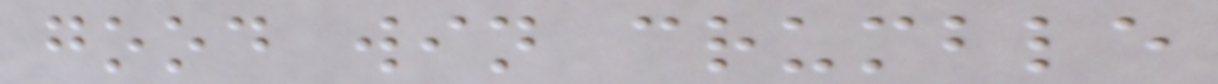good win crumble
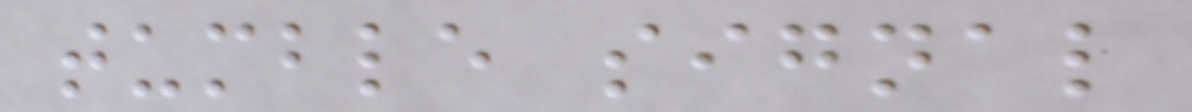tumble signal
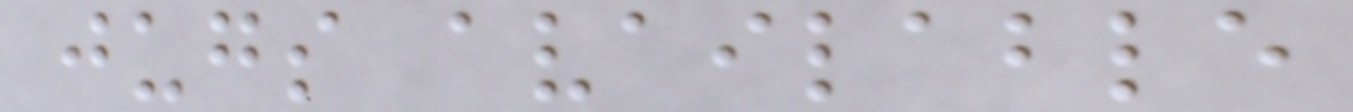jugs available
